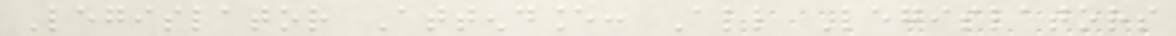Legislator Attendance: All Legislators
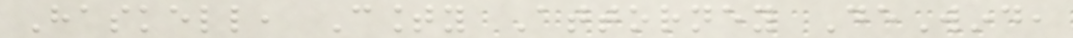Haskell, County Attorney DeWind,
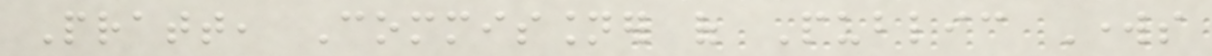Pratt, Commissioner of Public Works
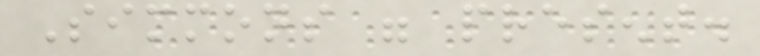Simmons were present.
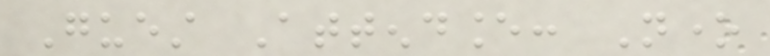Guest Attendance: None
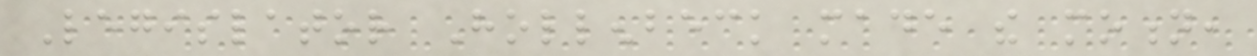Legislator Hollenbeck made the motion,
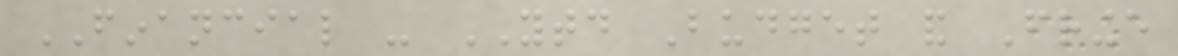FINANCIAL - YTD Budget and Fringe
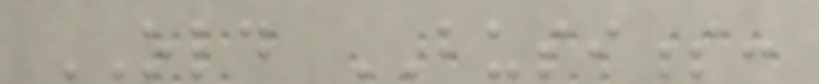OLD BUSINESS:
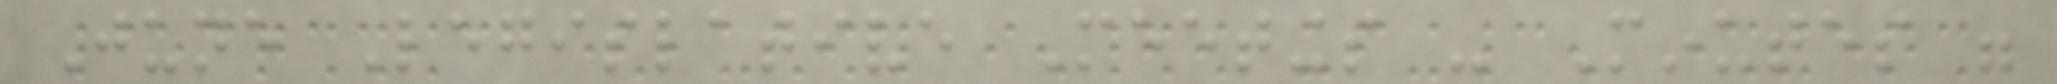June Legislative Meetings - Minutes were
